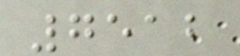7512
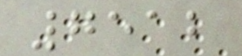7512
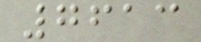7613
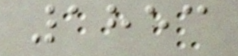1853
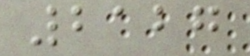2127
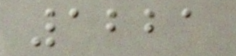1221
